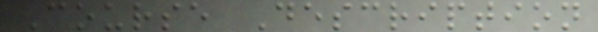Course Description
